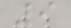9
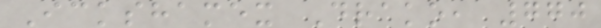Ickshamex Drako, 770
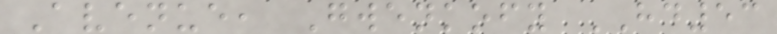Avenue, Gwenkofy HD53
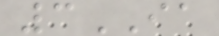3IA
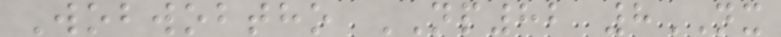Wobwobtho NP82 8NX
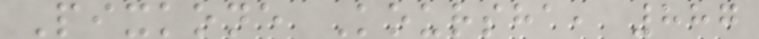Pixkone Koursha, 887
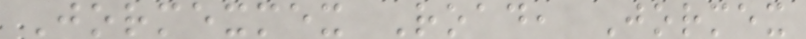Jormexmex Road, Jormex
